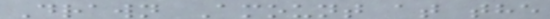Drawn Amount at the
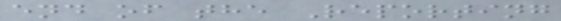end of the Reporting
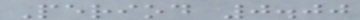Period 0.00
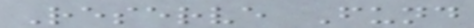Reserve Fund
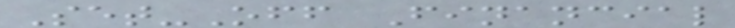Set-Off Financial
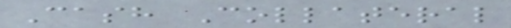Cash Collateral
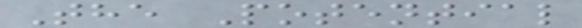The Potential
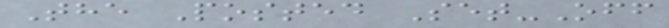The Posted Set-Off
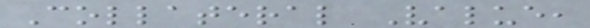Collateral Value,
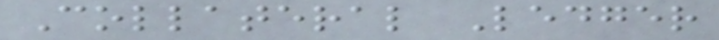Collateral Ledger
